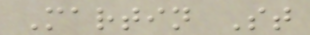Martin St
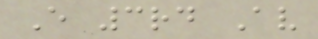E 3rd Av
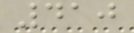410
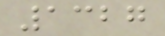1327
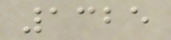1325
